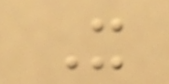It
